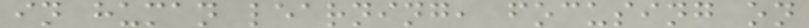in human learning, focusing on
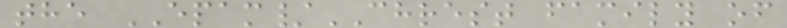the EPAM/CHREST family of
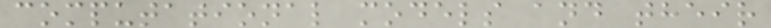computational models and their
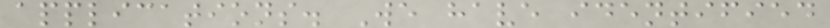applications. We have identified
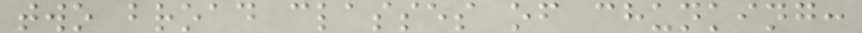two broad classes of chunking:
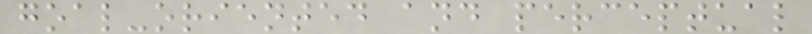goal-oriented and perceptual
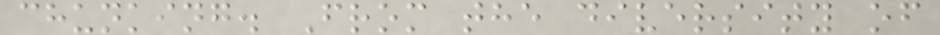chunking. From the diversity of
